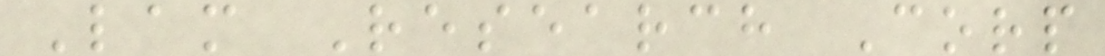Lam Research Corp
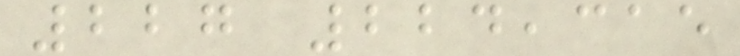227 224,315
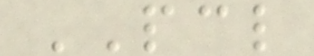PCL
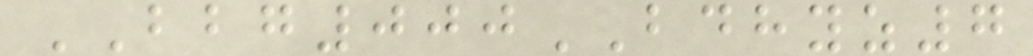BBG000BDHYZ7
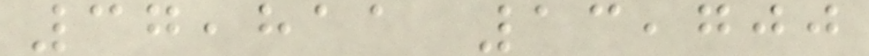37,811 13,700
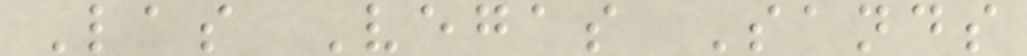Las Vegas Sands
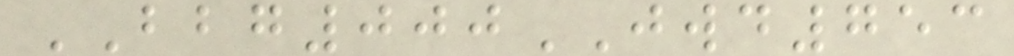BBG000JWD753
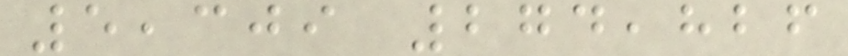5,309 274,826
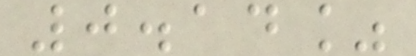0.14%
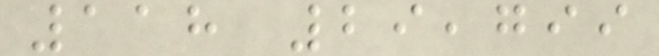118 29,799
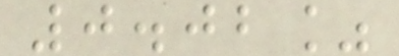0.02%
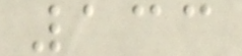133
